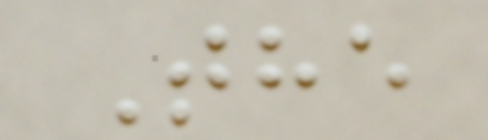The
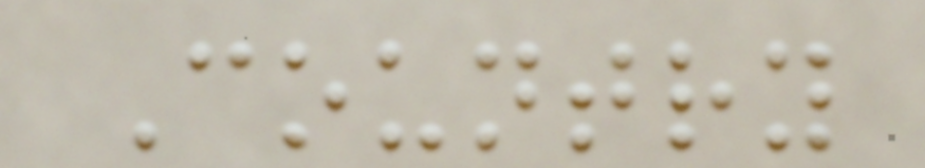Country
